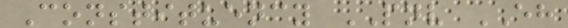Constituency PNV EH
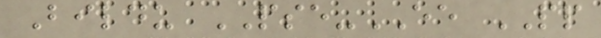Bildu PSE-EE PP
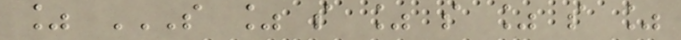% S % S % S % S %
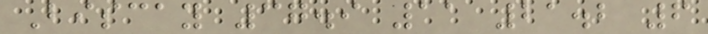Biscay 37.9 11 21.2 6
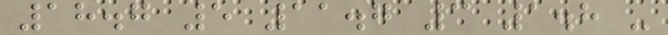18.7 5 11.7 3 1.8 -
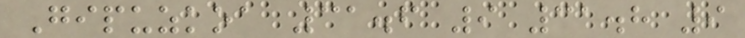Gipuzkoa 31.6 9 31.8 9
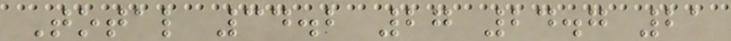Total 34.2 27 24.7 21
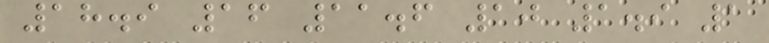18.9 16 11.6 10 1.9 1
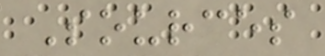Sources
